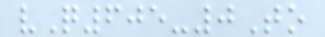vQ605-0To
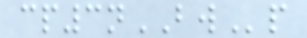cp3nBWp
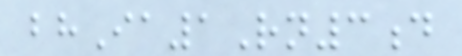bhIa1Rn3d
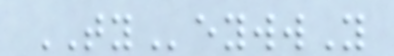TYeywwY
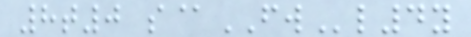8t0 s@FWl4y
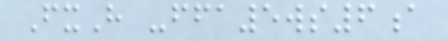FxH -ffa5ws6a
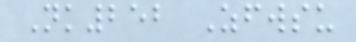Nk252 Zfwsu
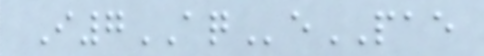I7AQePAE
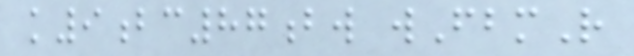k9bc87bw wFbmR
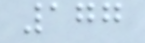177
